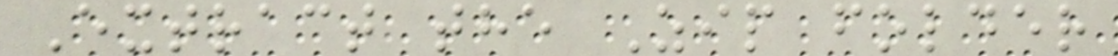Extract the Zip folder
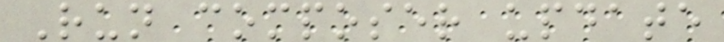Run composer update
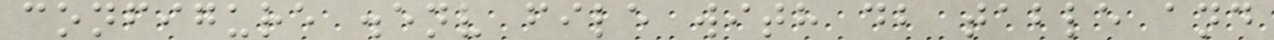configure .env file with db table and
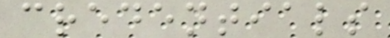credentials
